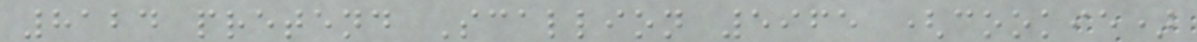8124 pretend Scallion 5965 (cookie)
